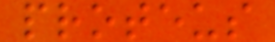proteus
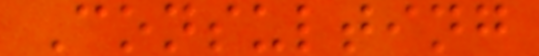Consulting
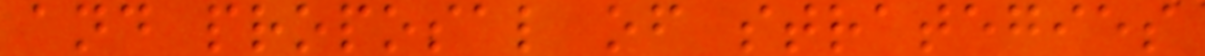and proposal of strategies
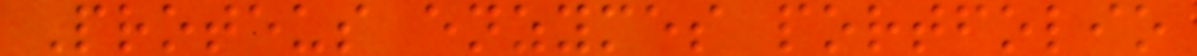Proteus enzymes portfolio
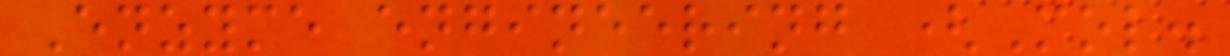Enzyme engineering (Mol.
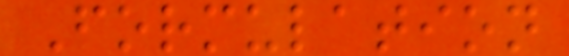Formulation
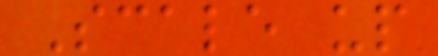Scale up
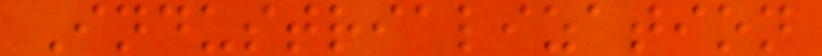Industrialization
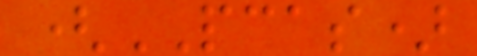(PCAS)
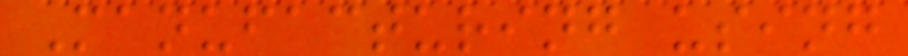Manufacturing using
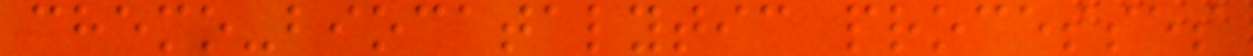chemo-biocatalytic processes
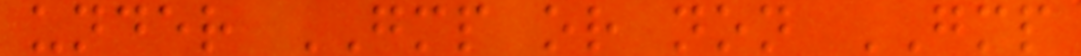under GMP or non GMP
